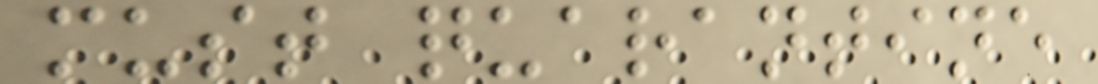must quarantine
